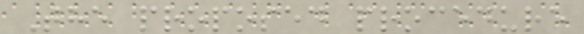The proposed procedure
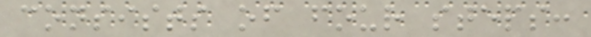consists of four steps:
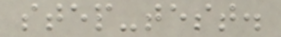step-test.
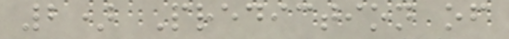2) Prediction of
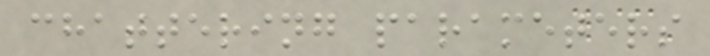chattering parameters
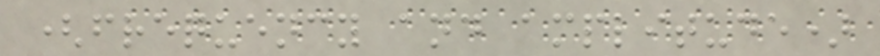(frequency and amplitude)
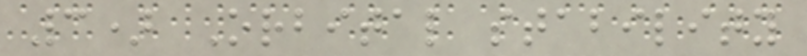3) Orbital stability
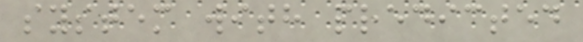system with predicted
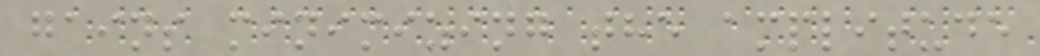gains minimizing the amplitude
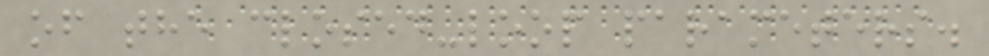of the closed-loop parameters.
